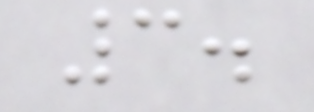3.
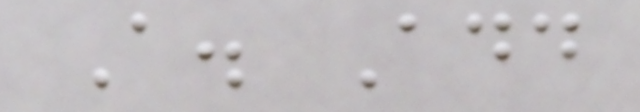A. Add
